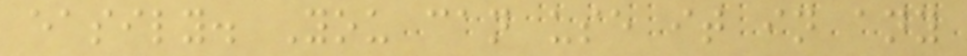easily. You can use it in any
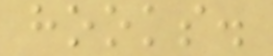hooks.
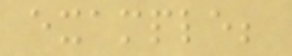example;
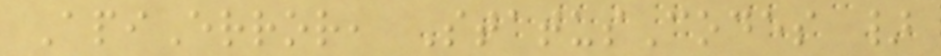ApiError, StatusCodes }
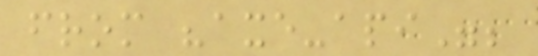from "axe-api";
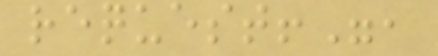request!",
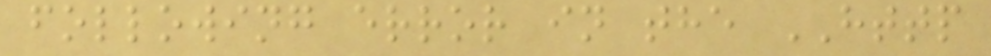following error in the HTTP
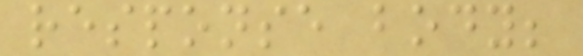response body;
